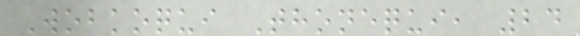Wobkoqui Thonequi, 24
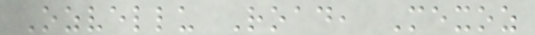Ozvellu Road, Mexoz
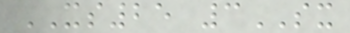XS25 3SX
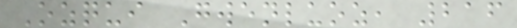Ozqui Gwenluoz, 216
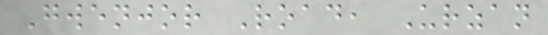Gwenjor Road, Urzan
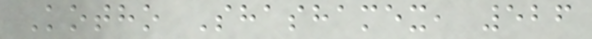Kotho Shashamex, 526
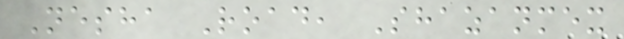Nesha Road, Shazanmex
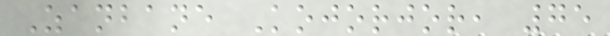Zanbane Kojorjor, 75
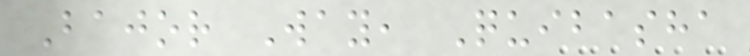Bajor Way, Quibasha
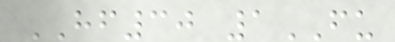HF30 1FU
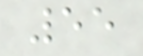55
